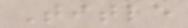Title
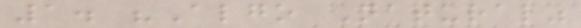1. "Algo Natural"
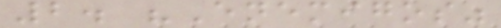2. "Enemigos"
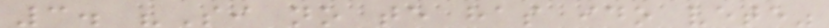3. "Si no te has ido vete"
